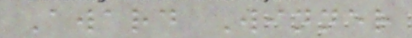Award Winner
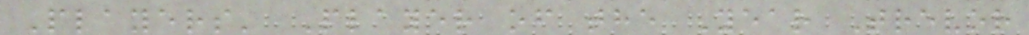Players' Player of the Year Trevor
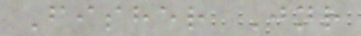Fisher Jnr
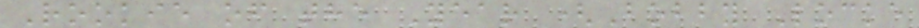Rookie of the Year (Bobby Locke
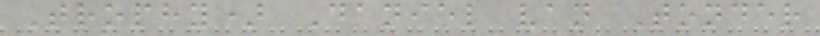Trophy) Daniel van Tonder
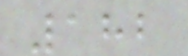182
